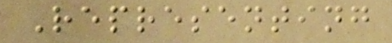Representing
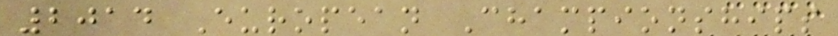2014 European Championships
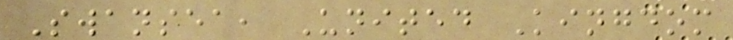Swansea, United Kingdom
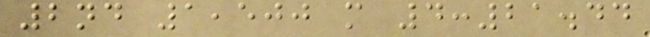2nd 1,500 m 4:21.44
